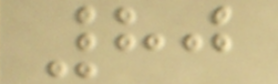80
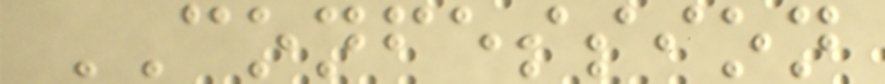CONFESSION
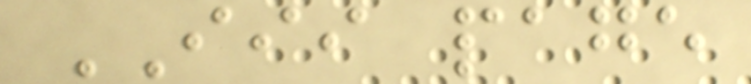III page
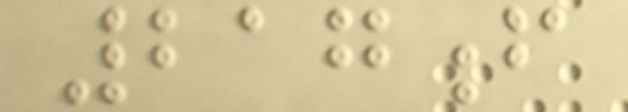217f
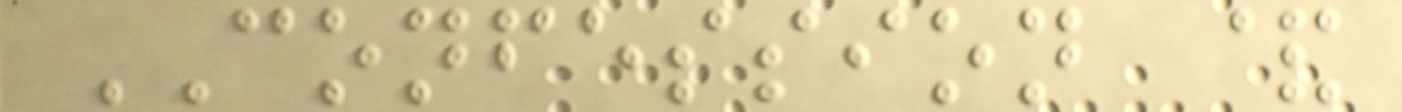CONFESSION &
